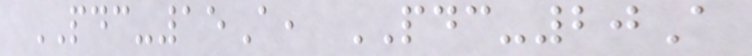PDC-15A, PDC-20A
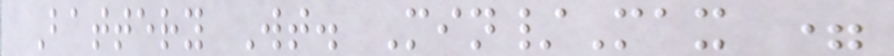Battery Wt. Min/Max =
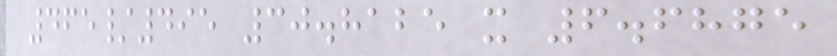465/495 30.8125 x 6.6875
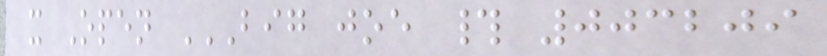x Open BIG JOE # 003209
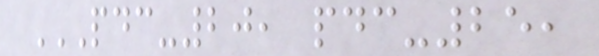PDC-20, PDC-25,
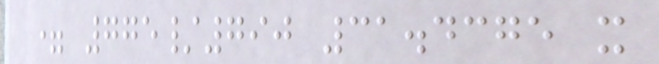= 775/790 31.4375 x
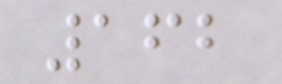162
